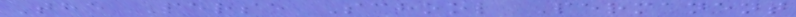The Perse School Permanent
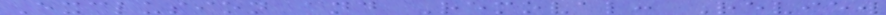Exclusion and Removal: Review
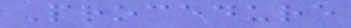Procedure
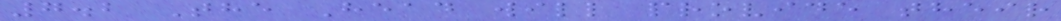7.2 The Head will provide their
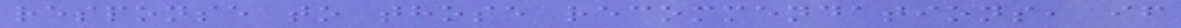response to those recommendations, if
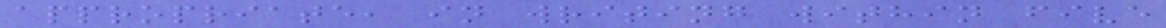appropriate, in writing within five
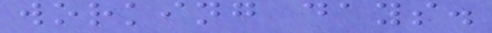working days.
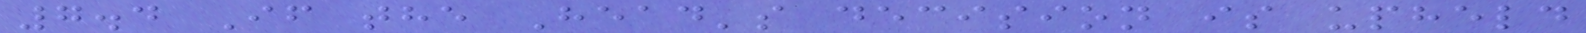7.4 If the Head's decision is upheld
